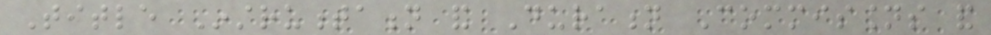Title Instrumentation and Duration Commissions and
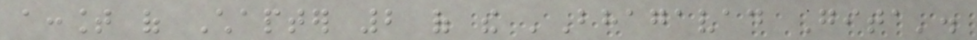account of Chapter 2 of the 'Bhagavad Gita'.
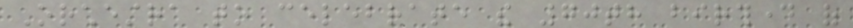Orchestra to celebrate the 70th birthday of
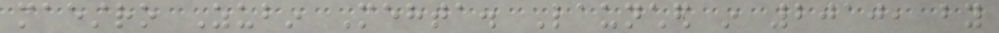maestro Zubin Mehta. Launched in 2010, by
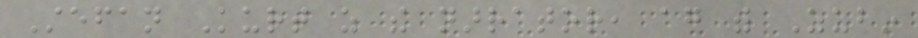Stefan Kurt as the narrator, again with Zubin
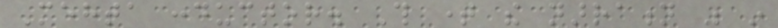Mehta conductor. This time the narration was in
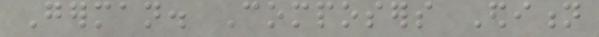German. Composers Edition
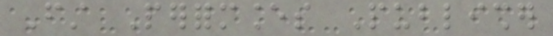First Performances Publisher
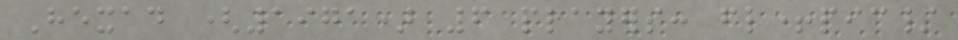Hexad (1971) 6 players: fl+pic/
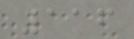116
